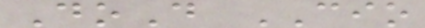DoD CIO
